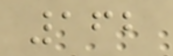162
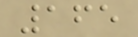165
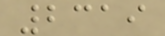2319
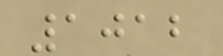1012
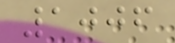1006
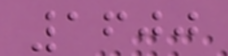1600
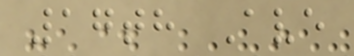17th Ave
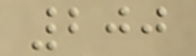200
